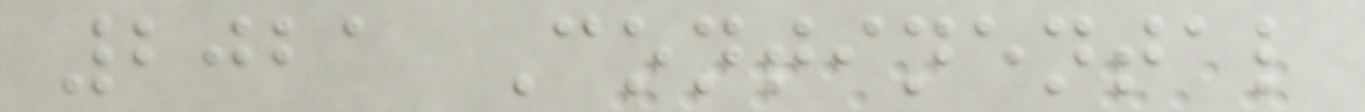2021 Continental
